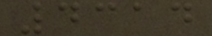4314
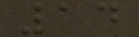14
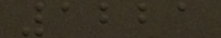1221
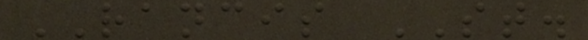RANCIS ST.
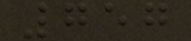757
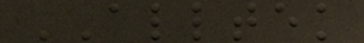ALLTEK
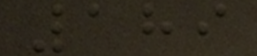189
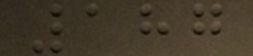187
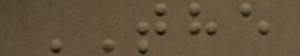THE
